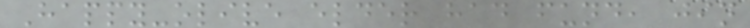Happy-olive elder had fund, jin
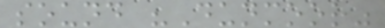sound "Dunmoor"
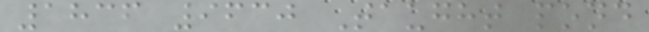1836 9630 Taught pond
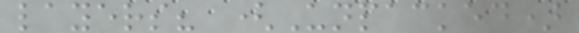layers? (Unpacked)
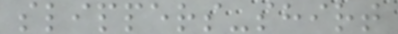slippers-shirt
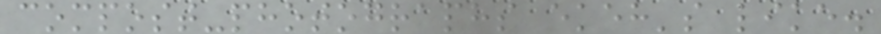compost-photographs ekeh's like.
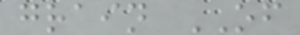grain OF
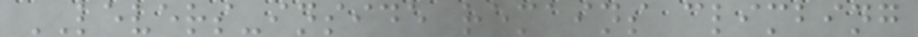LEVERS-inside remains climbing
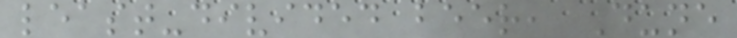least-divided beer, Dune
